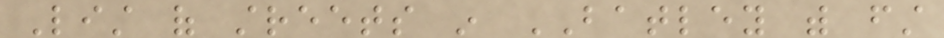List of streets in BATLEY with first
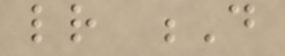letter D
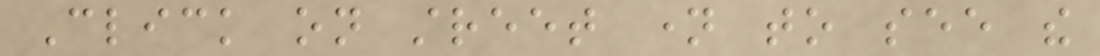Click on street name to see the
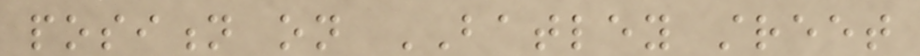position on BATLEY street
